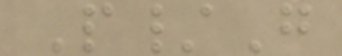P/G
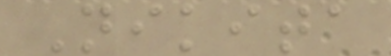Nikita
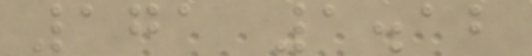171 1.12
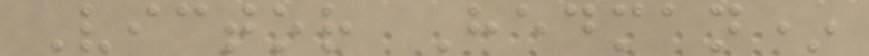Victor Hedman*
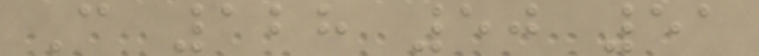C 128 50 51
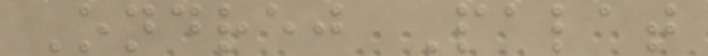Ondrej Palat
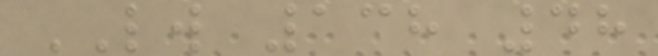LW 138 48
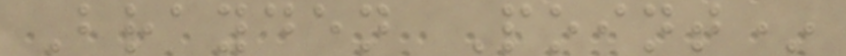Brayden Point*
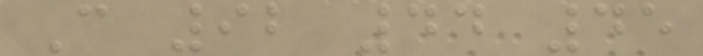C 92 44 45
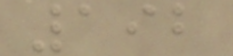192
